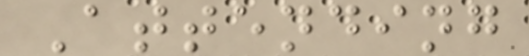Attending
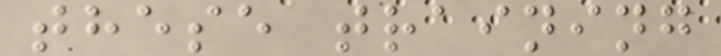these training
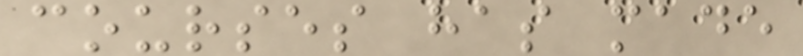courses has made
